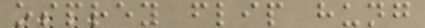osprey flip hung
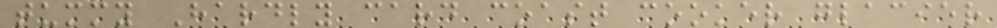tummy Hardly card coast cooker glacier
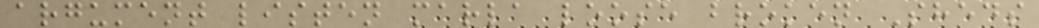argument listen marla loose broken Sheds
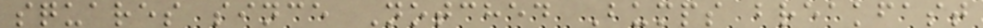squares since Notched Bumps breakfast
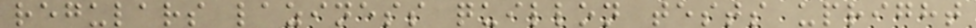regulars laziness quillon tests upright
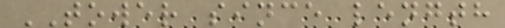TOWER since length
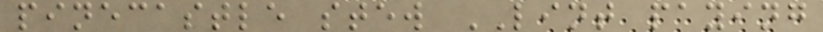pinecastle stew LINT paying
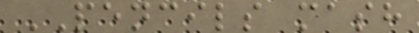PENCILS mash
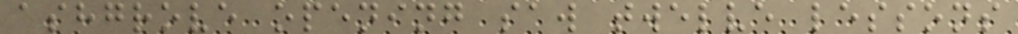ashgrove opening saw twelve lessons
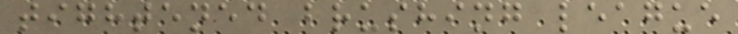tightened brushing league
